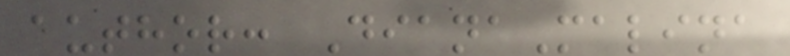author: DianaMalina
